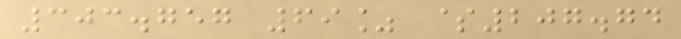303.757 69% $207.74
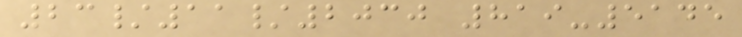23/11/2030 819-5145
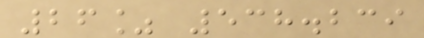26% 538.239
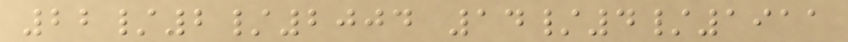22/2/2004 14/4/1911
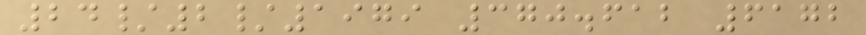24/2/1979 370.612 6172
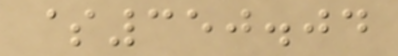$350.04
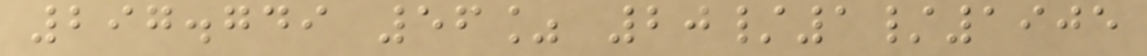297.749 56% 20/1/1905
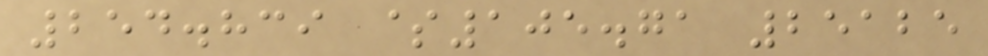254.839 $105.71 25125
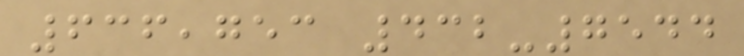636,753 432-7544
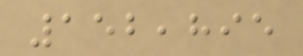152,895
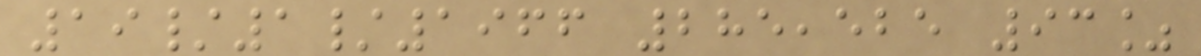19/1/1966 285,525 93%
